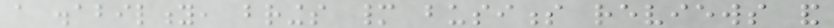a disability, brings many business reviews and
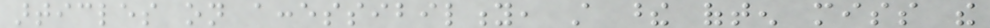articles on accessibility, still these often miss the
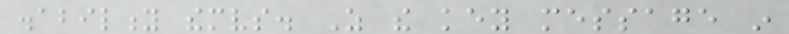disability themselves. As the key message in
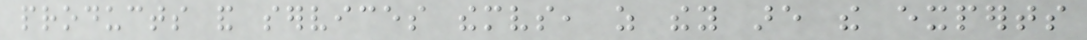products and services themselves, as they are the experts
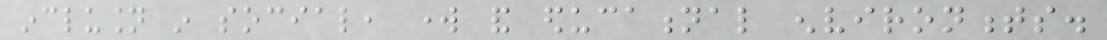inclusion in social, work and educational environments.
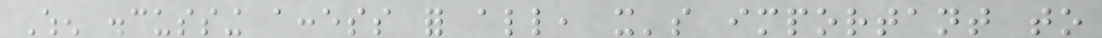When discussing access for all, it's important to
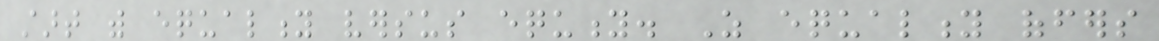start with equality versus equity. As equality offers
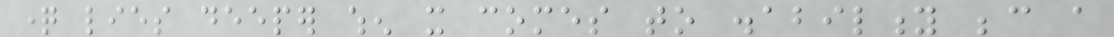question lies deeper when it comes to disability because a
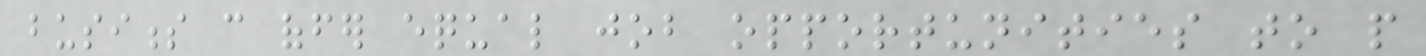business can offer equal job opportunities to people
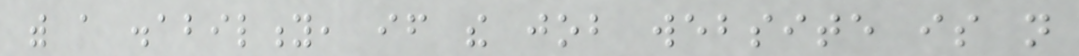with a disability, if the job website is not
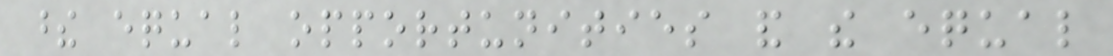these equal opportunities and the equal
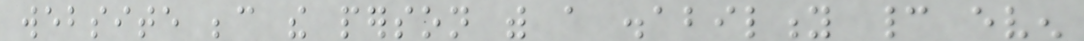website because the person with a disability cannot even
